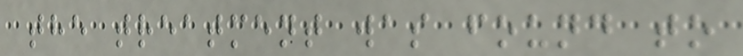the treatment was found to
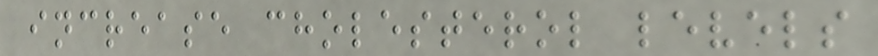increase cholesterol levels
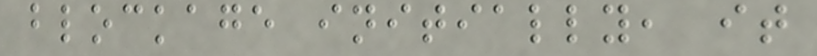blockage initially, it
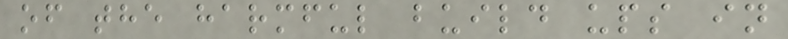of the harmful build ups in
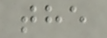the
